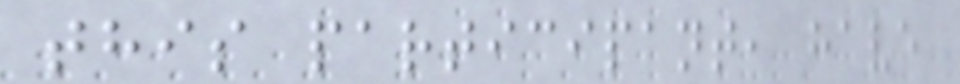this participant, have
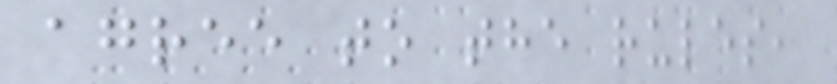agree to the rules,
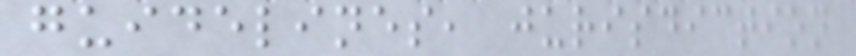guidelines, jurisdiction
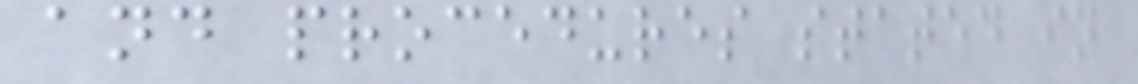and procedures stated in
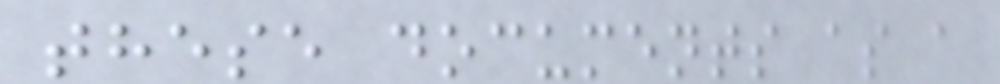these documents as a
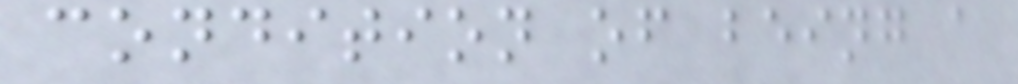condition of being a
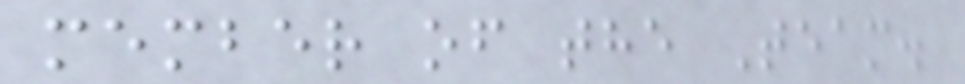member of the Team.
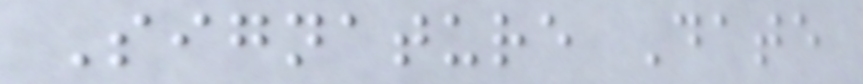Signature Date
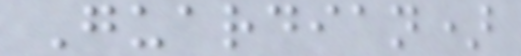Guardian)
